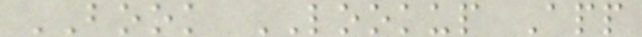BOOK LOOKUP App
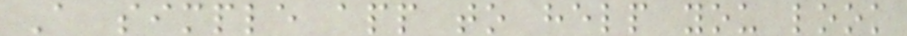A simple app to help you look
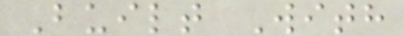Built With
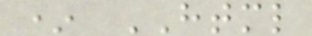* HTML
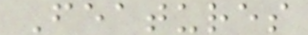Features
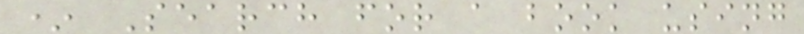* Search for a book using
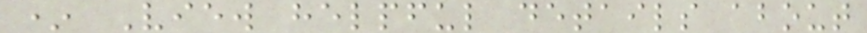* View helpful details about
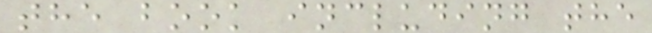the book including the
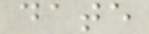date
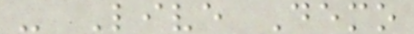- Live Demo
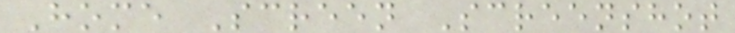Home Screen Screenshot
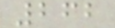262
